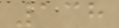138
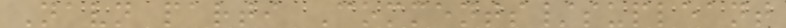Navn parti Comments/supleant
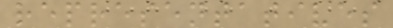representatives
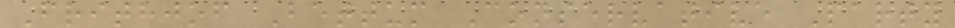Frithjof Bettum Conservative Party
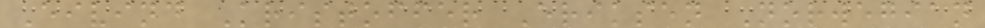Eivind Kristoffer Eriksen Norwegian
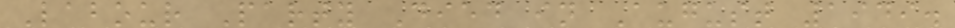Labour Party Died in August 1949.
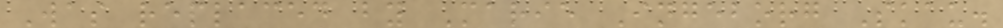Was replaced by Marie Ingeborg Skau.
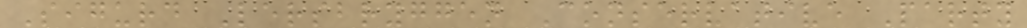Sigurd Lersbryggen Conservative Party
